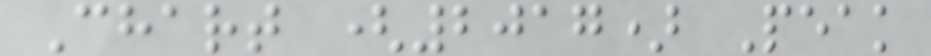Chart (2017) Peak
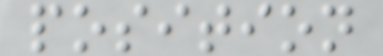position
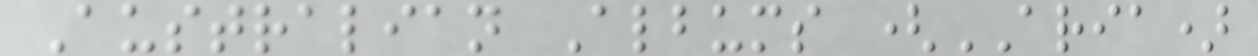Australian Albums (ARIA)
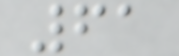61
